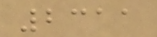2311
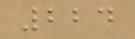224
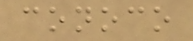conoco
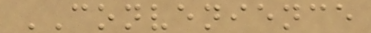CONVENIENCE
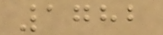1782
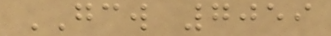GCW 7059
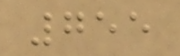755
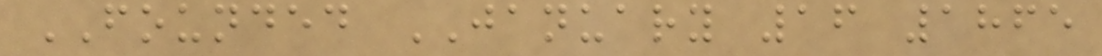FOUNDED JANUARY 16 1865
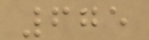675
